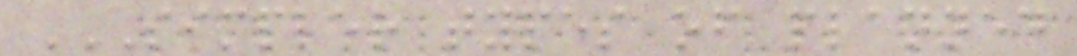SIMPLER TYPES OF PLANNED
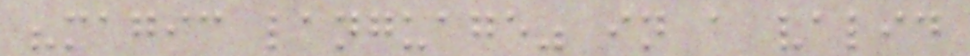"magic language" in a valid
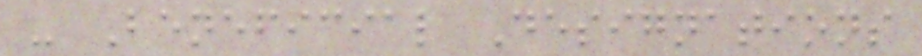- Beneficial Designations
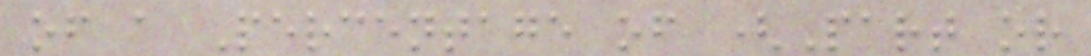of a Percentage of (Part or
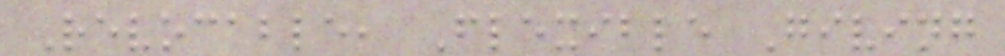Revocable, Flexible Giving
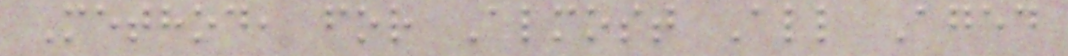Method, for Almost All Aged
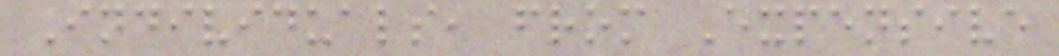Individuals, from Expensive
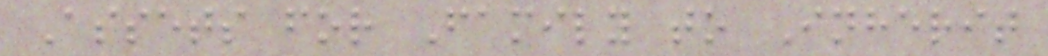Assets for Family to Inherit
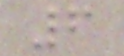6
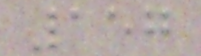157
